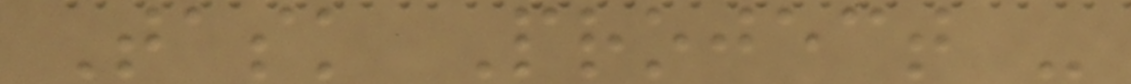Task Project -
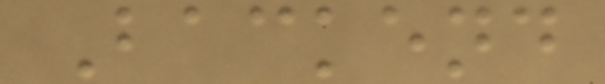Backend
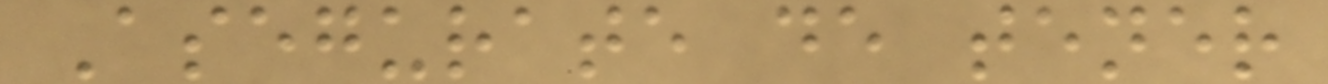Asegurate de tener
